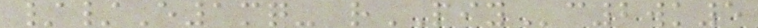//E1mq- rPIYc2wk5
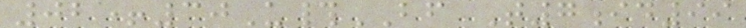02+30U#BF T7id99
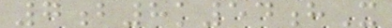7b8k54hX
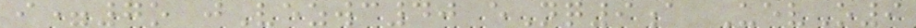i=7o jVezwc40 eNq9a UevO9
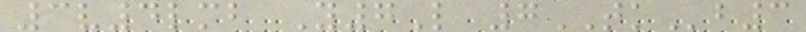3v4lmb Y7L 7TKb3
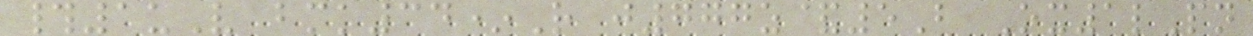#1uV bmk34*R j777z&5B Ox1lPn
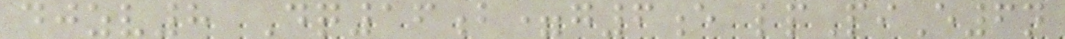djzv8 Dq16b=g6e lpPiE6n
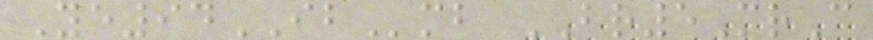Ye94IBmb BR5MrC
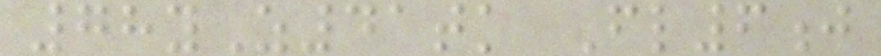78yZ41tk Fl6j
